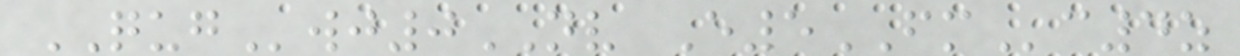QUGwj0NV E5FMc4z
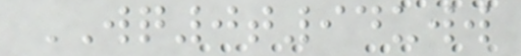WQ0t94uww
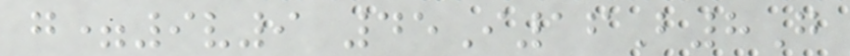g=9v9 45I16B8G
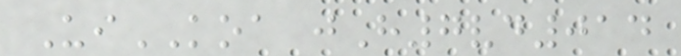UiKOA jH7vd014
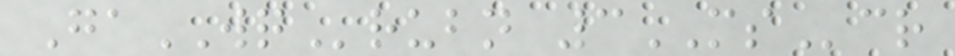GaWQrubn 3MScr
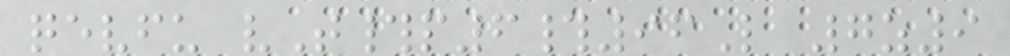qevfu vT#p6#96L 7z9
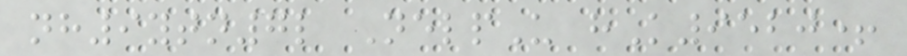nh9ytn7l NelpU hK9520+
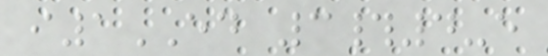i1ED 3#4-e
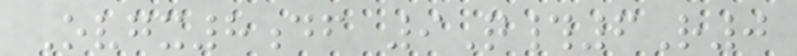Ovgx8df 9Q#6R0
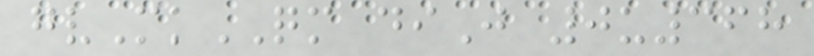gvMkQM diJ 0u368
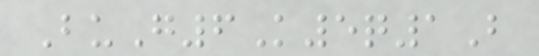BuG6K5q1B
